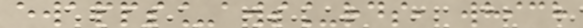ewapps_aws_rds, which
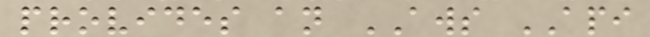provides an AWS API
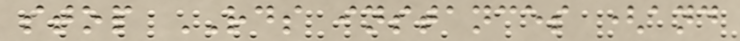stop RDS instances (and
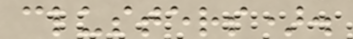clusters).
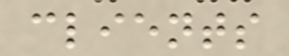clients
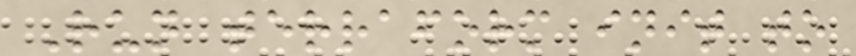Run terraform init to
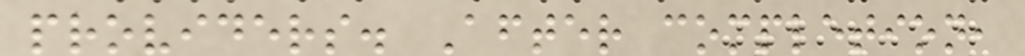providers. After completion,
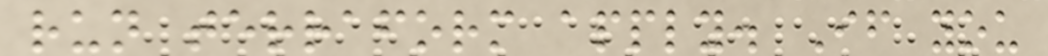run terraform apply. If you
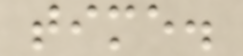time.
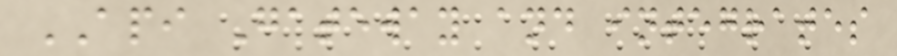API Gateway and integrates
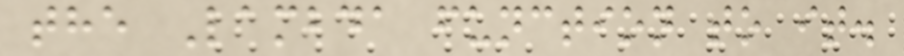the Lambda function to it.
